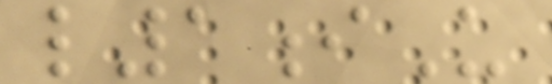l1iU
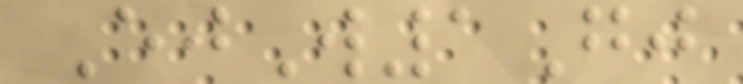EjW1Gj
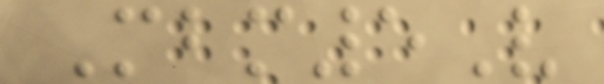Mbm5V
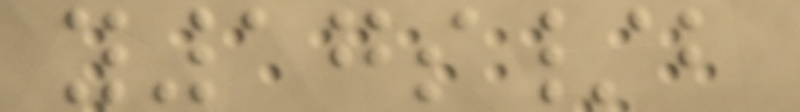y17s/b
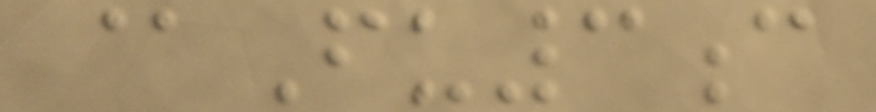@Fu3c
